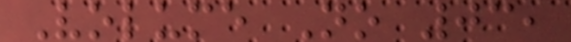Volume No 03,
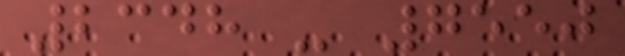2348 - 7550
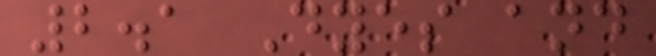2.1 Dyes and
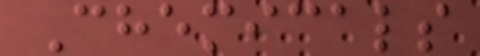Chemicals
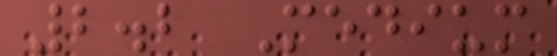2.2 Medium
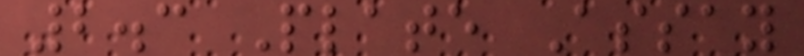2.3 Plate Assay
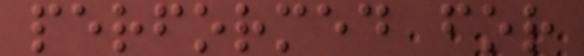performed for
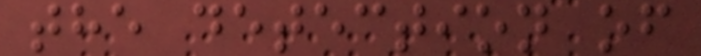the detection of
